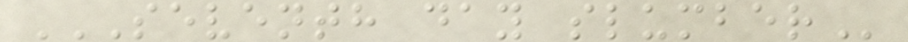SEVENTH DAY SLUMBER
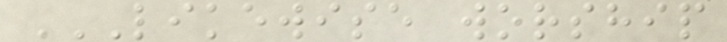LIKEWISE WORSHIP
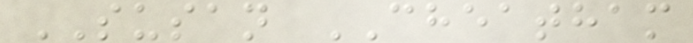SUSAN CHEATHAM
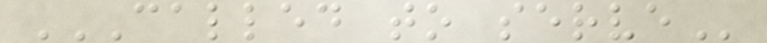CALLED TO SERVE
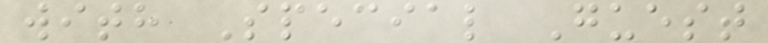with Special Guest
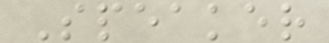Speaker
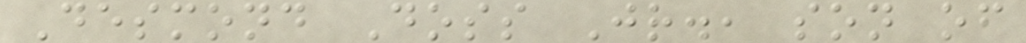Desmond Doss Jr., son of
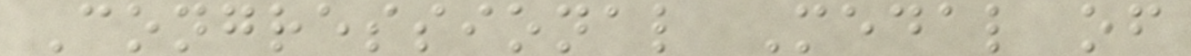Congressional Medal of
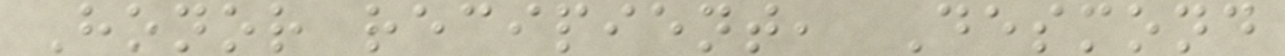Honor recipient, Desmond
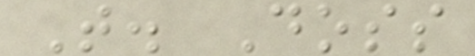T. Doss
